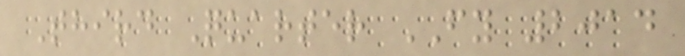Third Quarter FY 2014
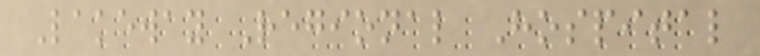Lakeway Regional Hospital
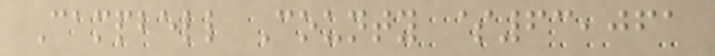Campbell County $63,061
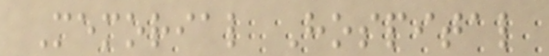Memorial Hospital
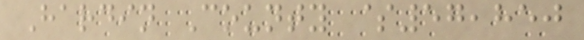Hardin County $57,850
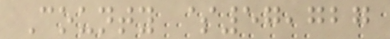County $57,727
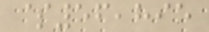$56,895
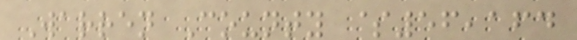Warren County $56,164
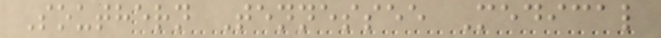Southern Tennessee Medical
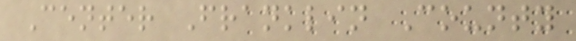Center Franklin County
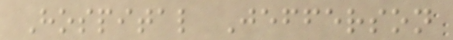Hospital Jefferson
